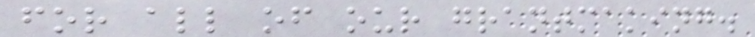for all of our grantmaking.
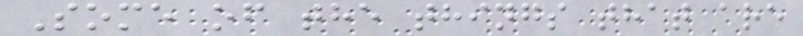Some of the things that are
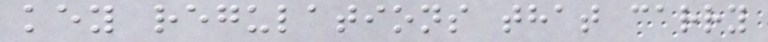key regulations that carry
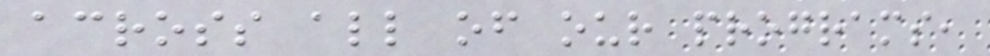across all of our programs,
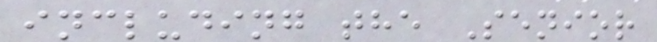including the Senior
